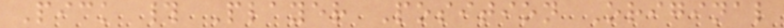Pick # Player Position Original
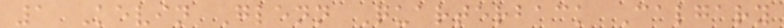1 Kevin Glenn Quarterback Calgary
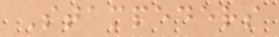Stampeders
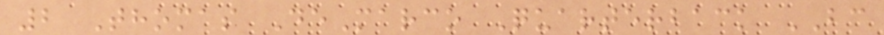2 Thomas DeMarco Quarterback BC
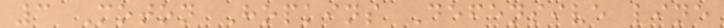3 Moton Hopkins Defensive line
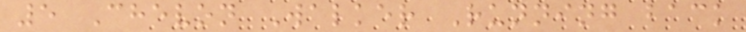5 Chevon Walker Running back
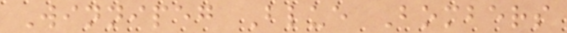Winnipeg Blue Bombers
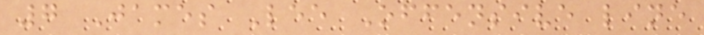7 James Lee Offensive line
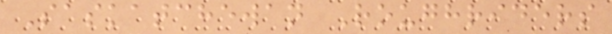Saskatchewan Roughriders
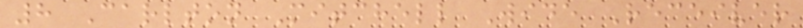8 Carlton Mitchell Wide Receiver
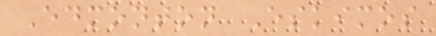Edmonton Eskimos
